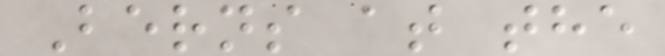Berns at the
